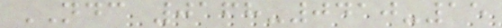NDC 0168-0410-15
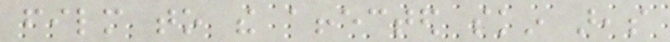film to the affected skin areas
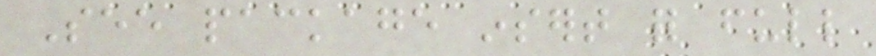See package insert for full
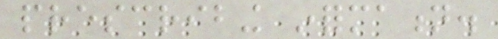prescribing information.
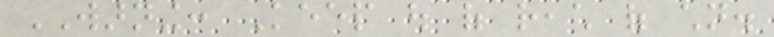WARNING: Keep out of reach of children.
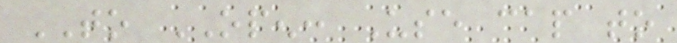TO OPEN: Use cap to
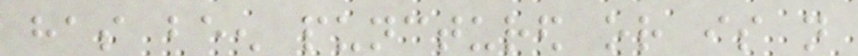has been punctured or is not
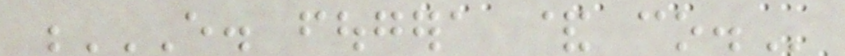E. FOUGERA & CO.
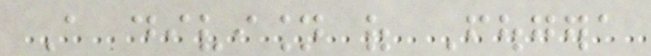A division of Fougera
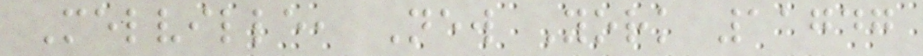Melville, New York 11747
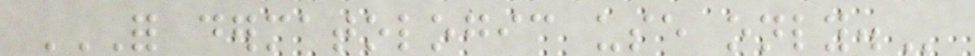FOR DERMATOLOGIC USE ONLY.
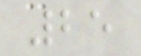25
